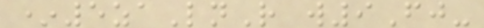*5zaLnR w9Fj-
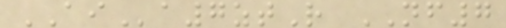AIa7ztR NF7
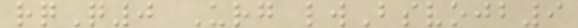rqQ0 Urg lwBsvojb9
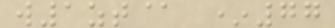w1zt@ *77
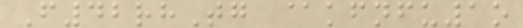F42rhTg @kfnfu1o
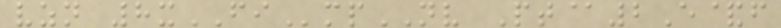vzn 8xFImpNV Pt@2E&f
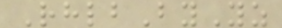RhlbByYz
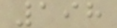198
